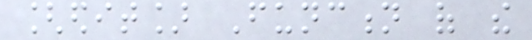[edit] Function of the
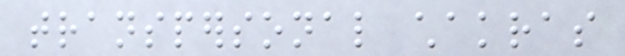transpersonal chakras
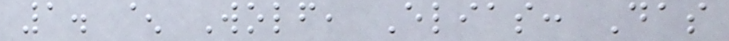1. ^ Wolf, Elias: Das
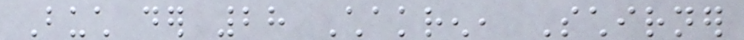Buch der 28 Chakren, Schirner
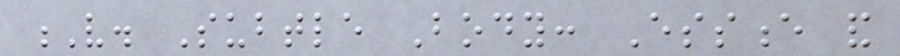V. Subtle Body: Essence and
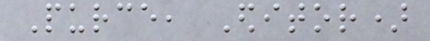Purce, Editor)
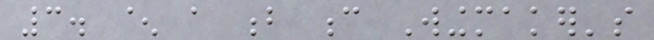3. ^ a b c Wingmaker's
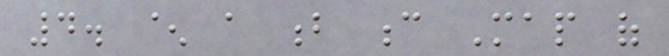4. ^ a b c Map of
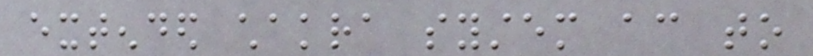extended chakra system according to
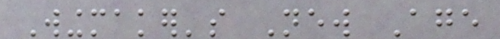Wingmaker's New Age
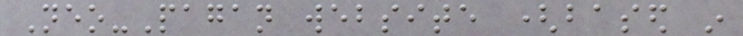Neo-Pagan website (based in
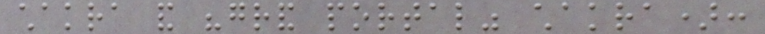chakra and "grand portal" chakra):
